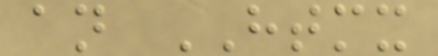an HTMX
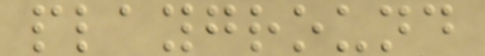playground
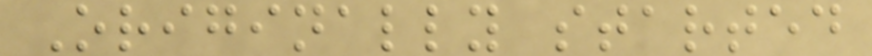Originally started
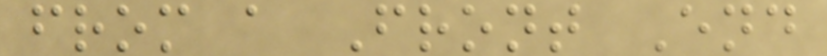from a Front End
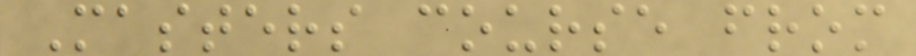Masters course from
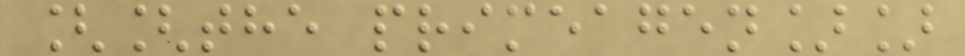[[the primeagen]]
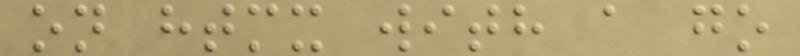on htmx with a go
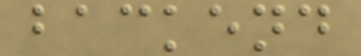backend
